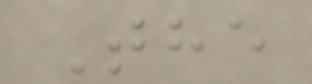The
